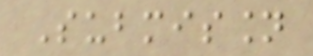Submission
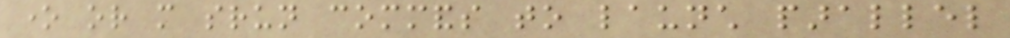one or more srun commands to launch parallel
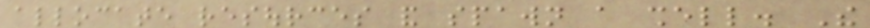allocate resources and spawn a shell. The
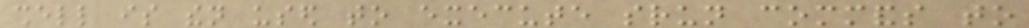shell is then used to execute srun commands to
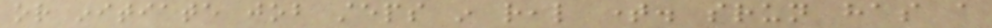or initiate job steps in real time. srun has a
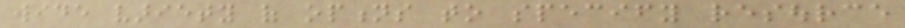wide variety of options to specify resource
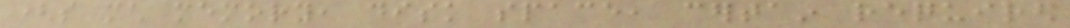(so much memory, disk space, certain required
